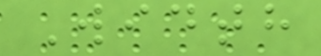Width
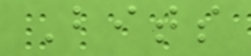Bits
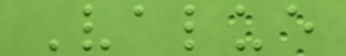Value
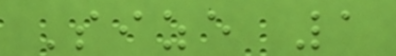Size 1
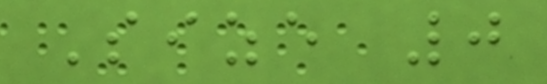Size 0
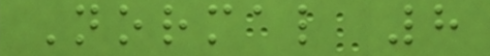Normal 8
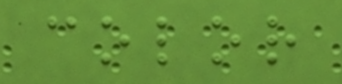color
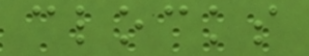clocks
